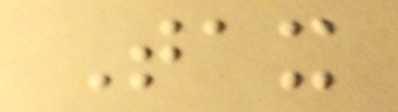Tax
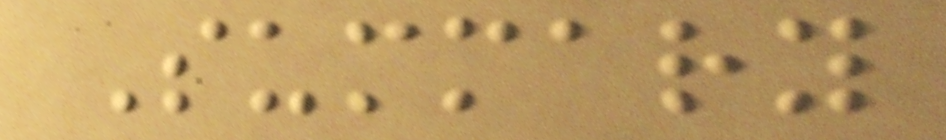Summary
